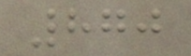870
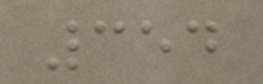354
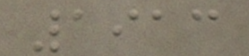1913
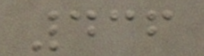436
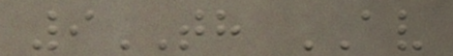9TH AV
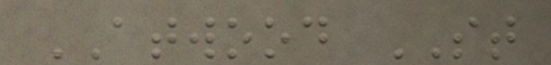ATWOOD ST
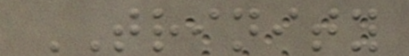TRINITY
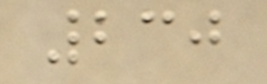230
